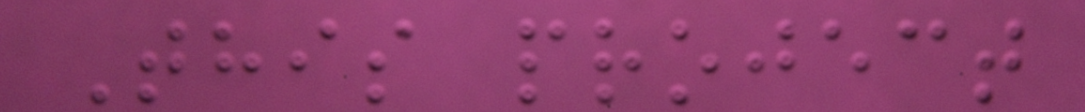This project
